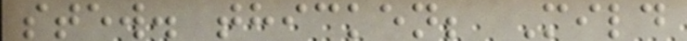stew. thicken; Mild
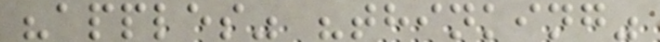"apples" "thinking"
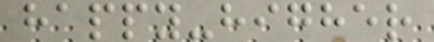happy-higher
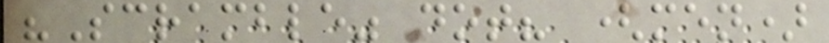"Scramble" dot? (men)
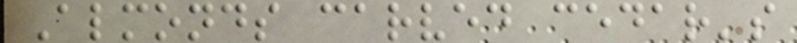Almonds carved cedar's
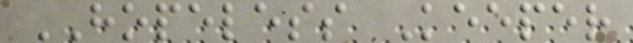HOPELESS Keeper
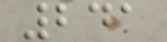241
